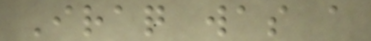Iraq was a
